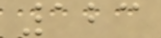123
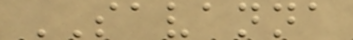SAVANNA
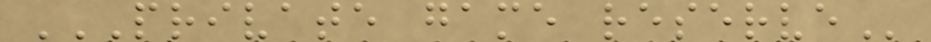PRIVATE GAME RESERVE
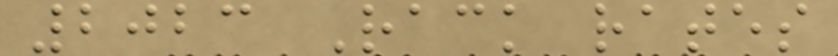2023 Rack rates
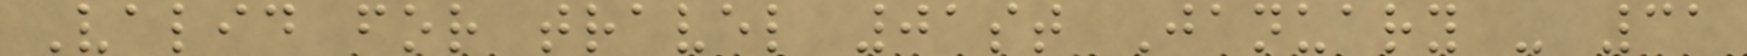Valid for travel 01st January - 31
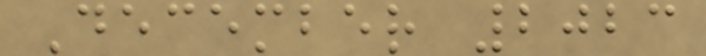December 2023
